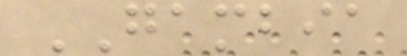GAMBIA
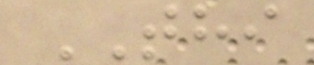THI
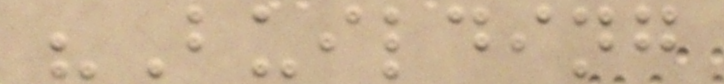"Building
